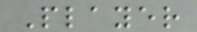Player
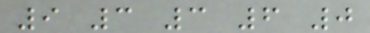9 3 3 6 0
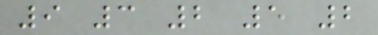9 3 2 5 2
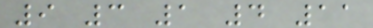9 3 1 4 11
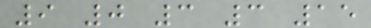9 0 3 3 15
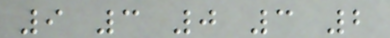9 3 0 3 2
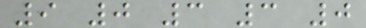9 0 3 3 0
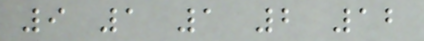9 1 1 2 12
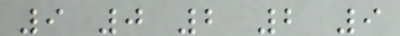9 0 2 2 9
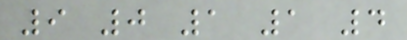9 0 1 1 4
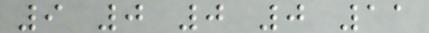9 0 0 0 11
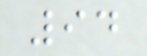94
